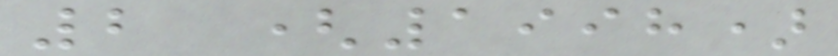2 (1998)
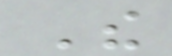The
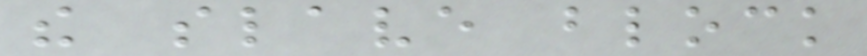the slave block
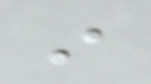in
